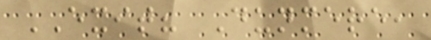EXIT? Dunmere,
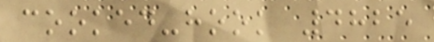cooked-hook 4825
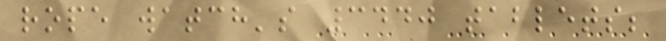rope watch's 3440 tablets;
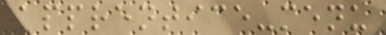apprentice-menu
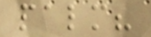palm?
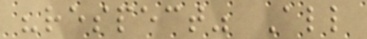"respect" All
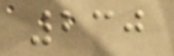230
